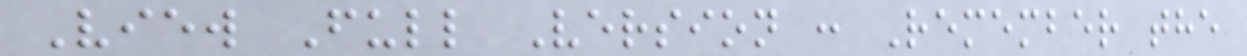View Full Version : Remember the
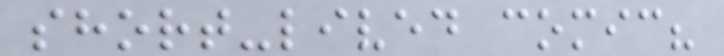short-lived comic?
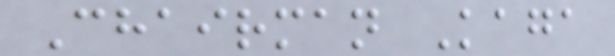Chairman Kaga
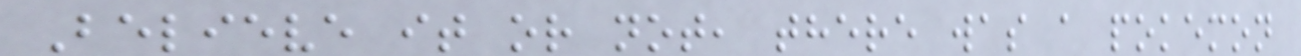Believe it or not, there was a pokemon
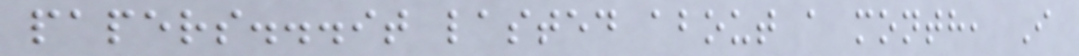papers...it lasted about a month, I
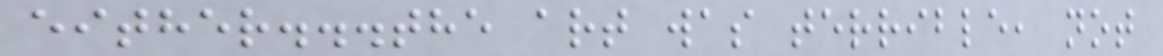either...the art was terrible, not
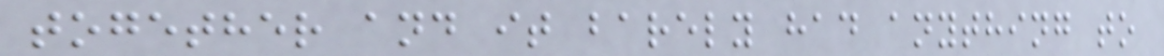together and it barely had anything to
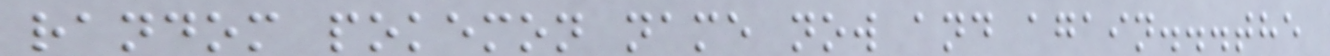random pokemon name now and again...the
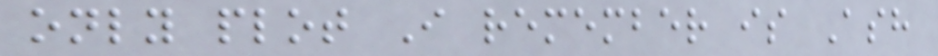only plot I remember is Ash
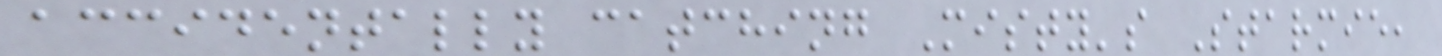accidentally catching Misty's Starmie,
